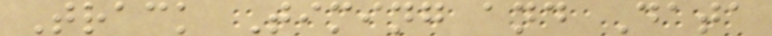Track Timing and Data
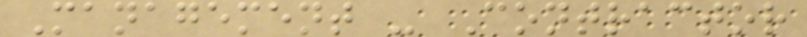Management - Contractor
